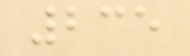235
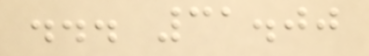... 31.00
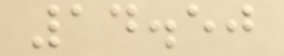14.50
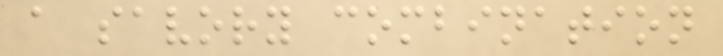a savory combination
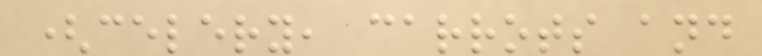(celery, carrots and
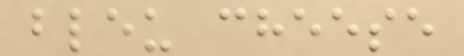bleu cheese
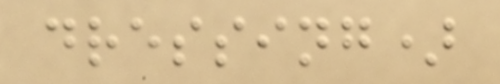dressing)
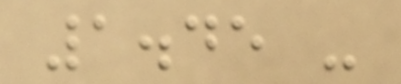1.45 -
